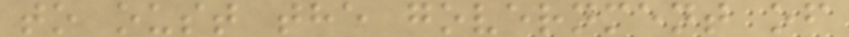to oust the government of
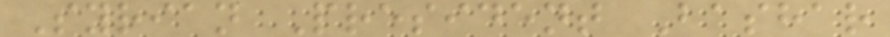Syrian President Bashar
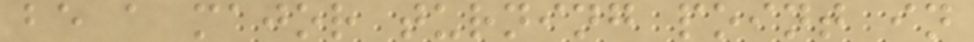be a major turning point in
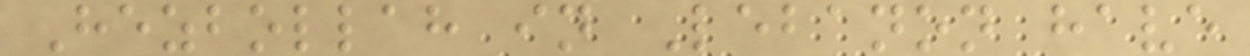Hezbollah in Lebanon have
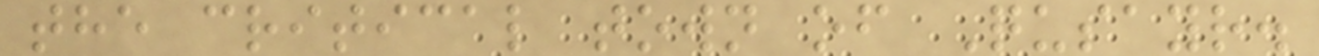the critical town of Qusayr.
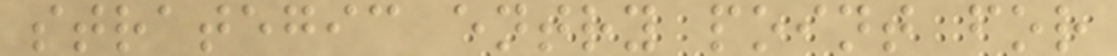strategic entry point for
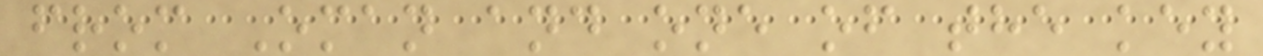from Oman and one of the key
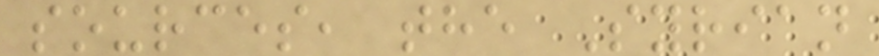sources, the Syrian
